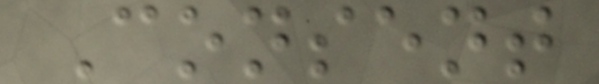Consent
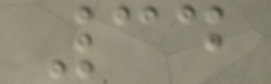34
